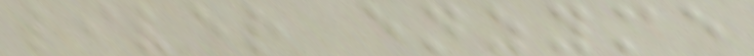liver enzyme
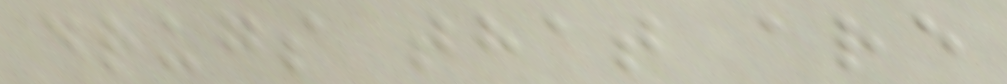drugs that are
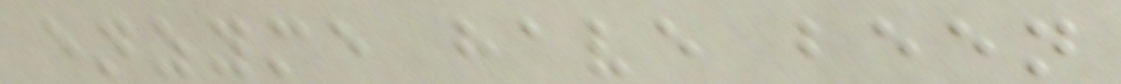enzyme have been
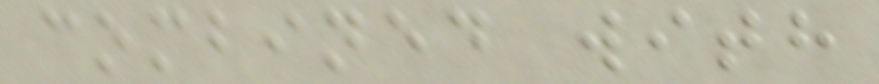combined with
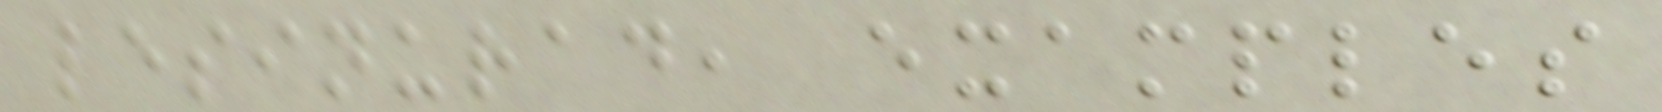lesinurad, examples
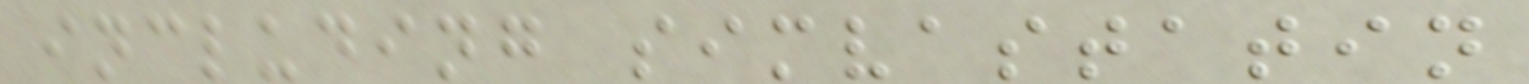including simvastatin
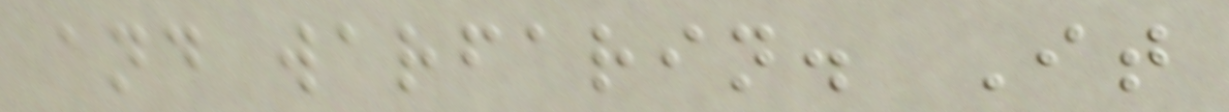and warfarin. It
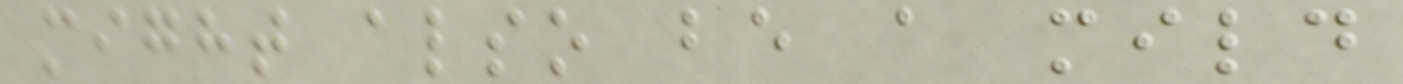might also be a mild
